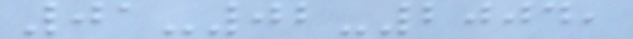01-02-2004,
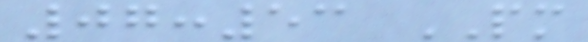07:53 PM
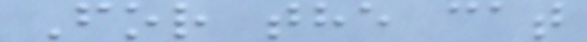For the cat
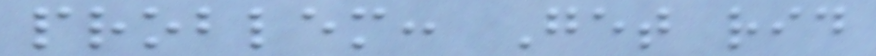problem: Get rid
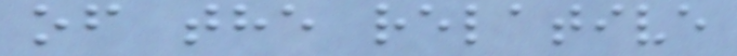of the relative
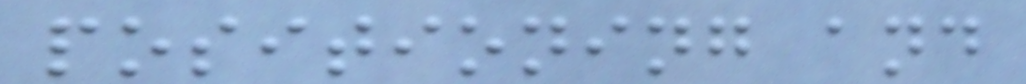positioning and
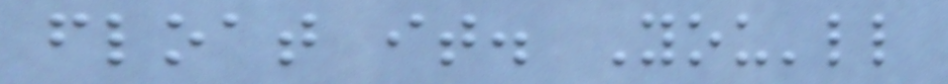float it. You'll
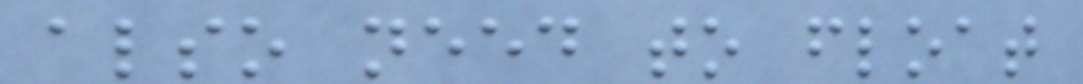also need to float
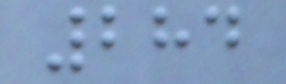284
